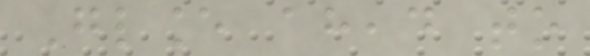Glance ahead to
